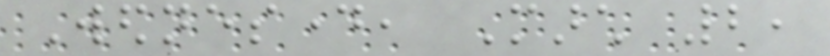Wednesday, March 2,
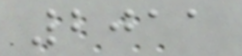2011
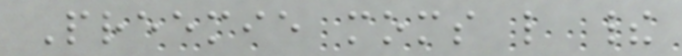Preemie moms like their
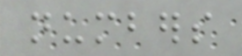numbers
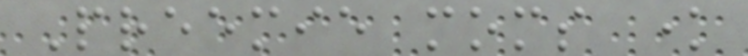Preemie moms know
